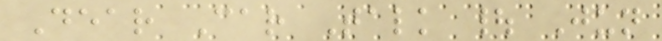Dear Car Talk | Jun
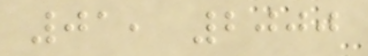01, 2000
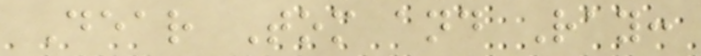Dear Tom and Ray:
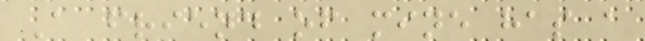A friend of mine has a
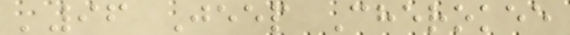'96 Jeep Cherokee
